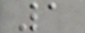1
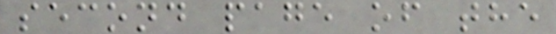second page of the
